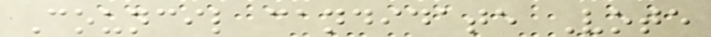Council candidate Vote
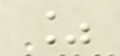%
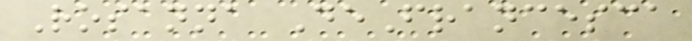Rosanna DeFrancesca
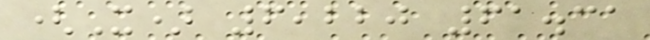(X) 6,220 61.31
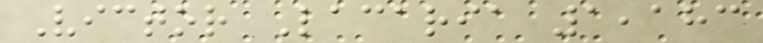Victor Lacaria 1,183
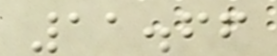11.66
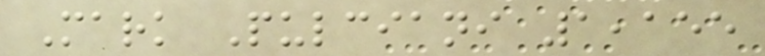Mark Pulciani 1,155
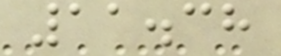11.38
